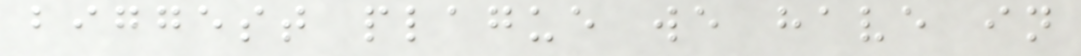biggest plague we have in
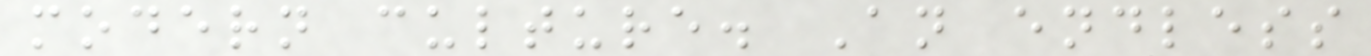modern culture. An endless
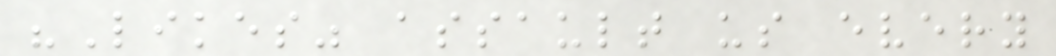"Likes" assault us every
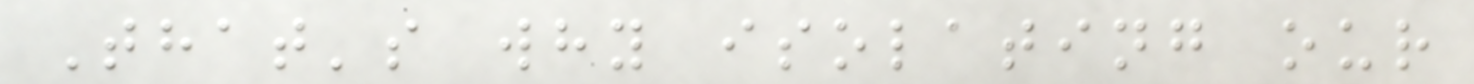That's why isolating our
